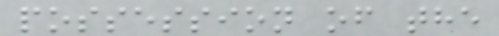possession of the
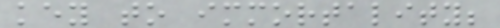key to immortality;
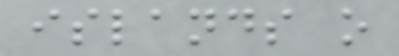islands o
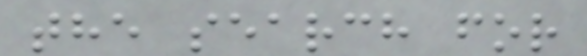the search for
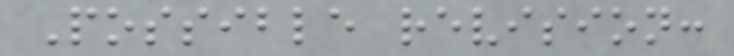Possible revision:
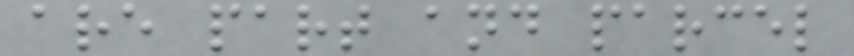are part and parcel
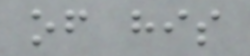of his
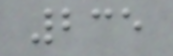235
